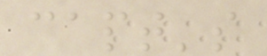capt's
